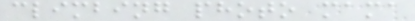climbing photo mama
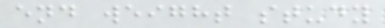end weight study
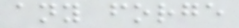any forge
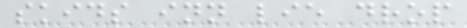skids inn lie drop
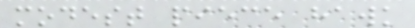modest piece hawk
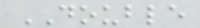DOUBLE
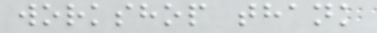workshop thank
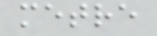metre
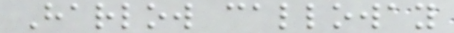Harlow calloway
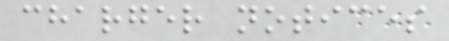charger notices
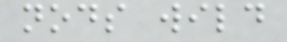nods wild
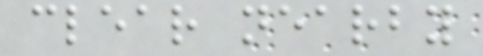clear nearby
